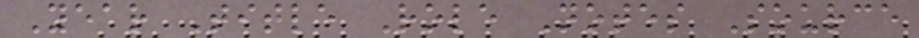Year Title Role Notes Source
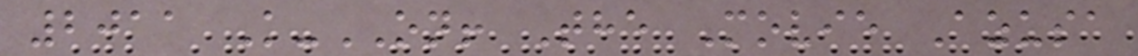2011 K-ON! The Movie Azusa
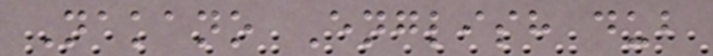Nakano English dub
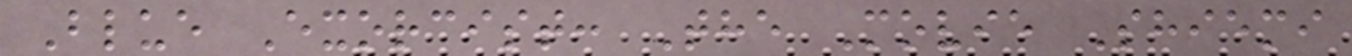Blue Exorcist: The Movie Shiemi
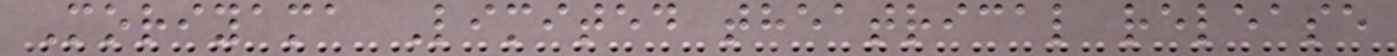Moriyama Limited theatrical release
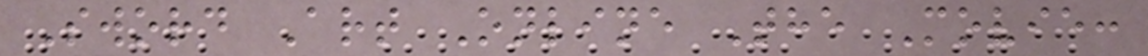Sword Art Online The Movie:
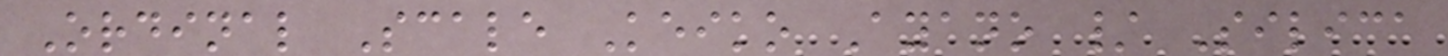Ordinal Scale Keiko Ayano / Silica
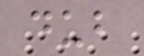dub
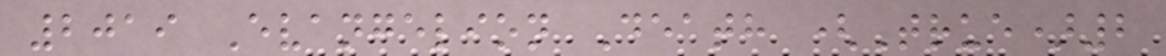2019 Evangelion Death (True)2
